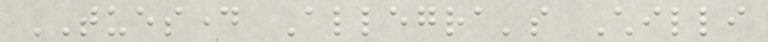TUESDAY Allegra's Chilli
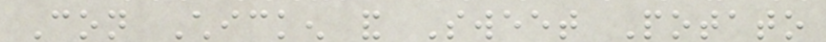Con Chicken and Sweet Potato
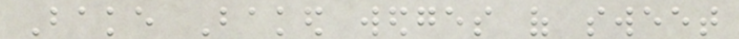Bake Baked wedges of sweet
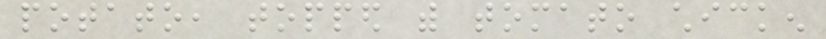potato, topped with tomato chicken
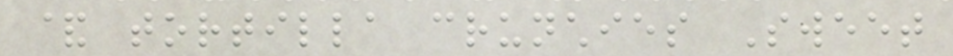& tortilla crunchies Sweet
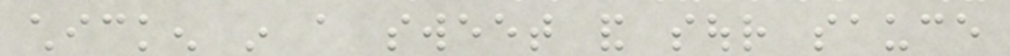chicken in a sweet and sour sauce
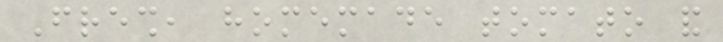Fresh, homemade tomato and
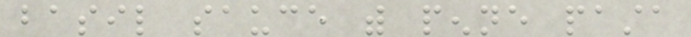basil sauce with penne pasta
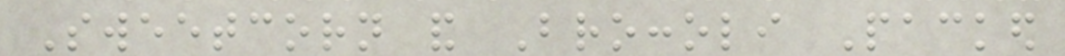Sweetcorn and Broccoli Packed
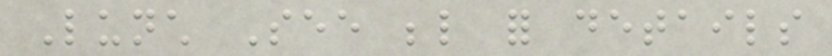Lunch See below for details
